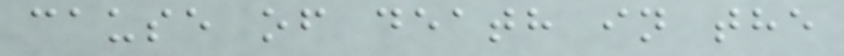cause of death in the
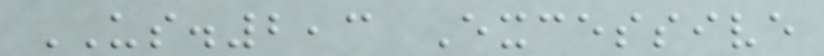US.2,3 Excessive
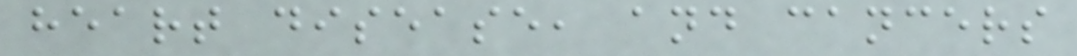heart disease, and cancers
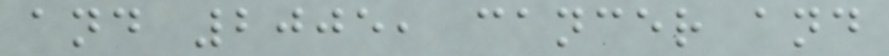and 2005, cancer and
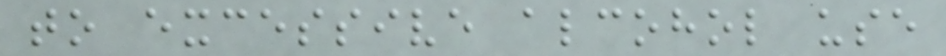to excessive alcohol use
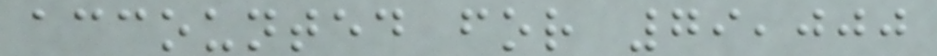accounted for 79,000
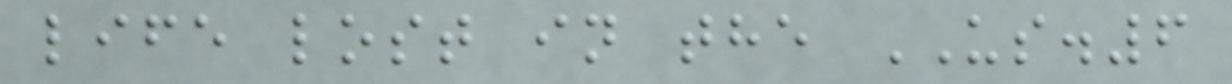life lost in the US.6
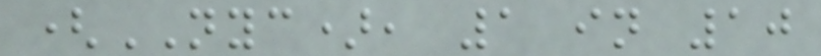(NYC), 1 in 10
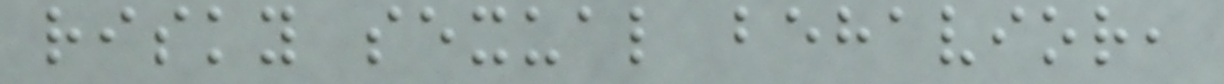risky sexual behavior,
